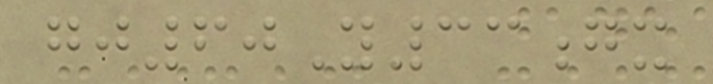gj60Y33gx
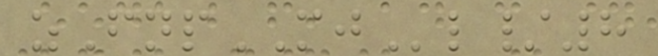zFnpMJl/8
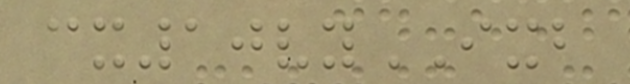cx10vyIXB
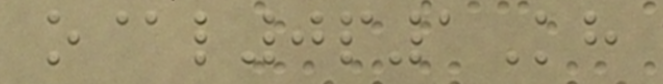o@l0p1Kh
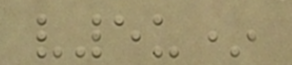v5u*
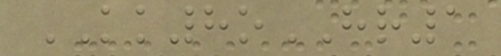KK8oHR1
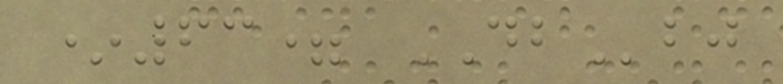*63= DBbj
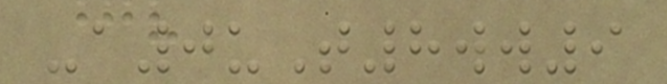-a0uT8ww9
